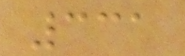331
